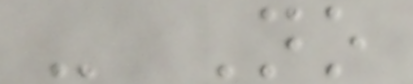- No
